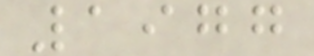1977
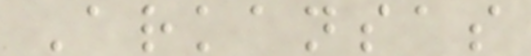Arkansas
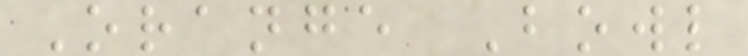Orange Bowl
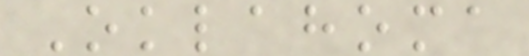Oklahoma
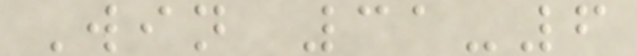Win 31-6
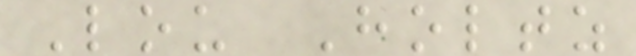Lou Holtz
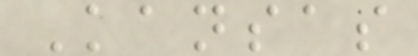Kansas
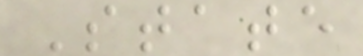State
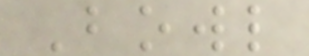Bowl
